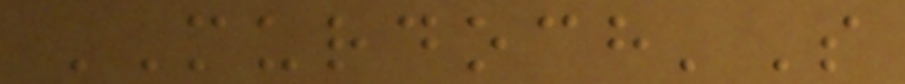MURDOCH'S
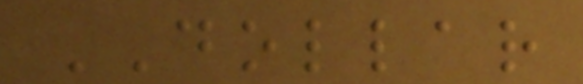DOLLAR
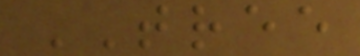TREE
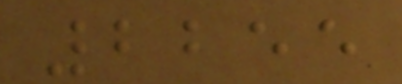2255
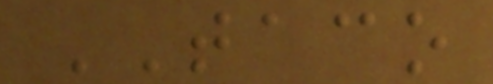TACO
